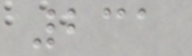231
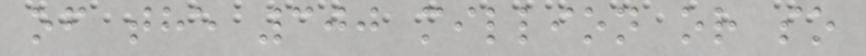of the 300 million or so
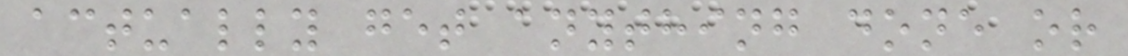actually get anything done or
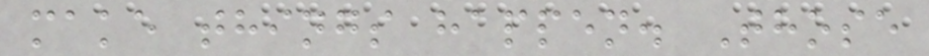make things happen. Those
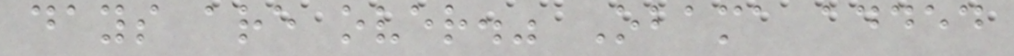days are over." Obama added
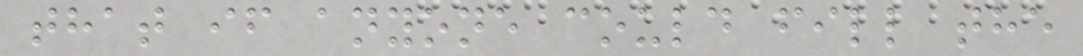that if anyone could fill the
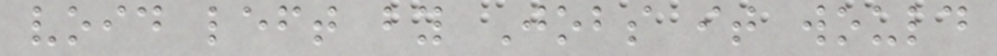void left by Jobs it would
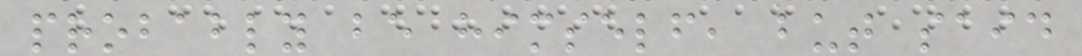probably be himself, but said
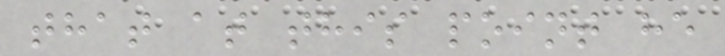that at this point he
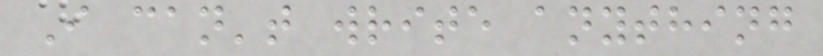I can't write anything
